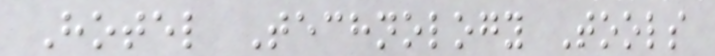Hotel Technology Tools
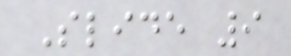Slide 9
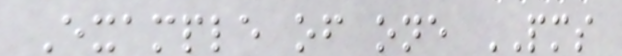Example of one PMS
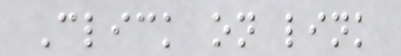Click on link
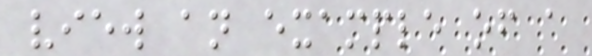view an example of a
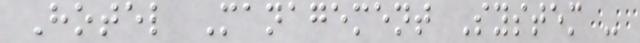Hotel Management System -
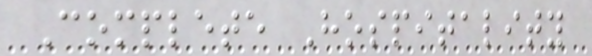Complete Hospitality
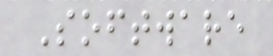Software
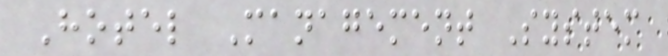Hotel Management System
